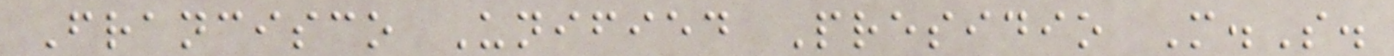Francisco Unified Presidio M.S.
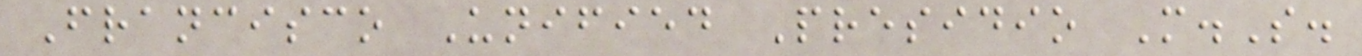Francisco Unified Presidio M.S.
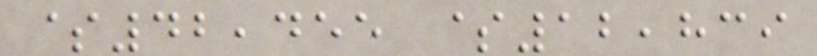$42,455 $12,839
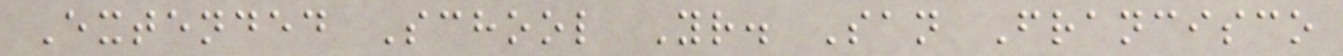Extended School Yr. San Francisco
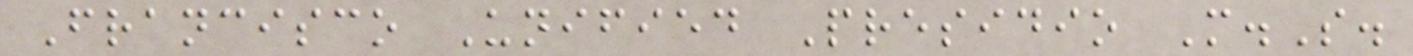Francisco Unified Presidio M.S.
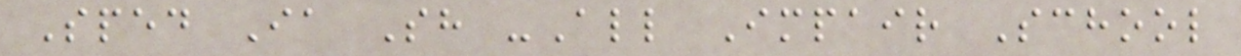Sped Ia Sh -All Impair School
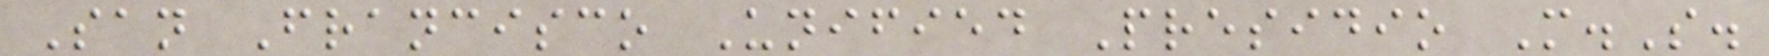San Francisco Unified Presidio M.S.
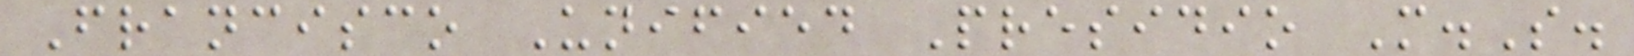Francisco Unified Presidio M.S.
